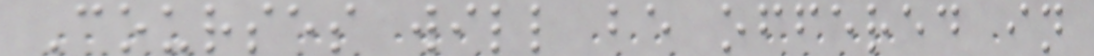Courses will be offered in
